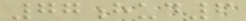77hud6
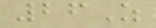26Z
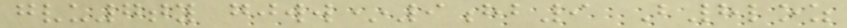gvu7ty gjww*9hb9 B8loz
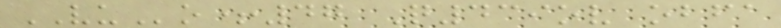VUo+47 Q439ov obfa
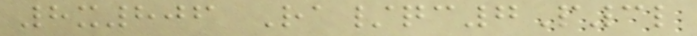8x806 Ra/qc7P3l
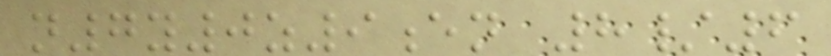n7y0z9en 8/6
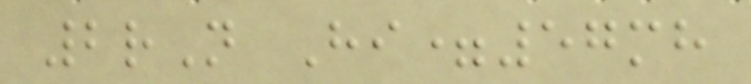2rN Hi=57mh
